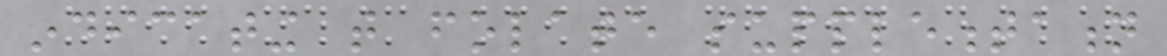indicating that folate supplementation
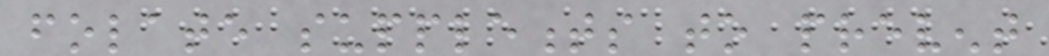folate supplements to prevent
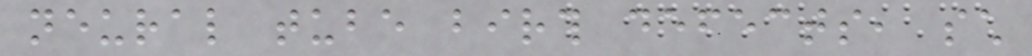neural tube birth defects, such
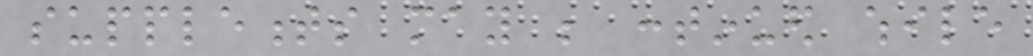supplements may be continued while
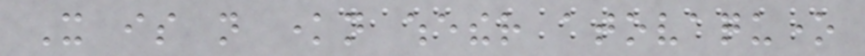It is not known whether atovaquone
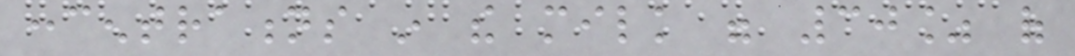concentrations in the milk were 30% of
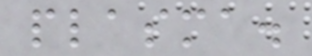plasma.
